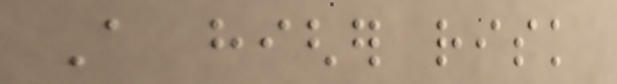A higher risk
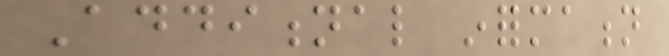Additional information
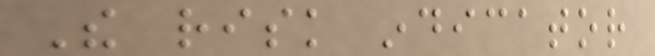The risk indicator
